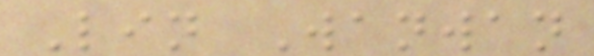Lin Wanwan
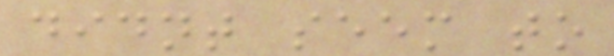didnt seem to
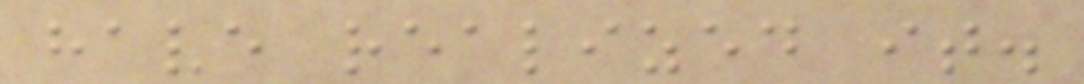have realized it.
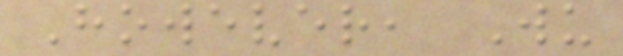However, Wu
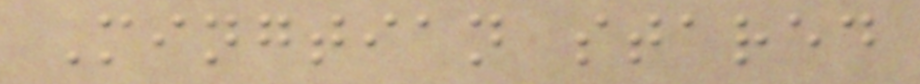Mingtian stared
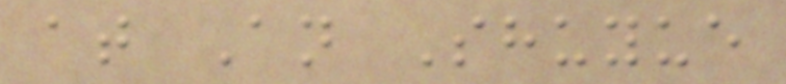at An Shuyue
